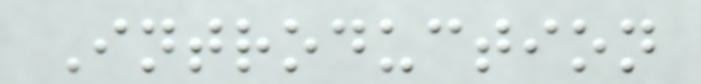Introduction
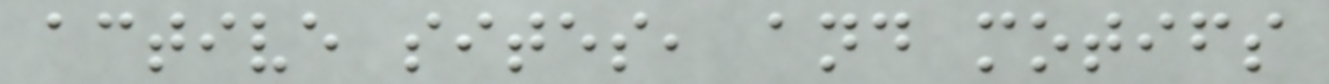active sites, and motifs
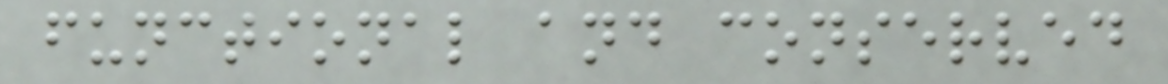functional and conserved
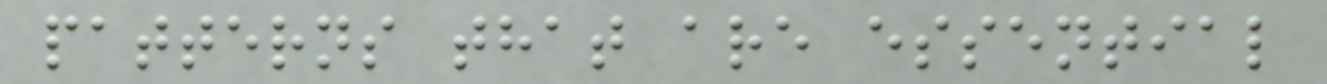patterns that are essential
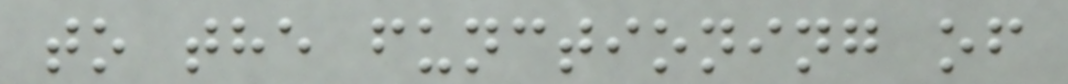to the functioning of
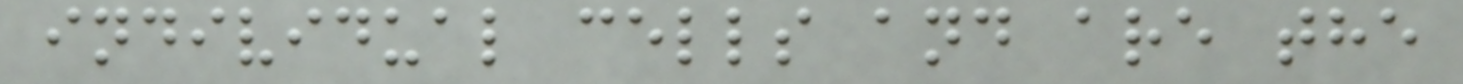individual cells and are the
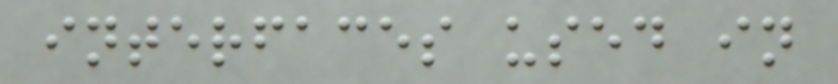interfaces used in
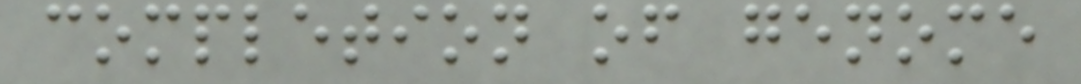completion of genome
